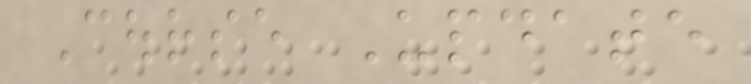Course Update
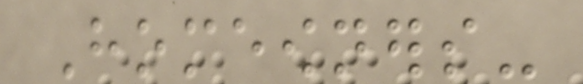Homeowners-
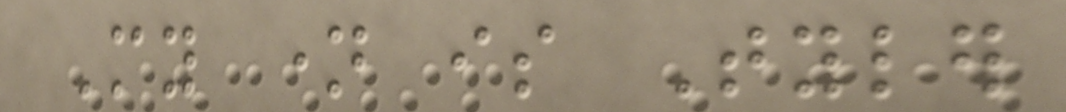My name is Tyler
